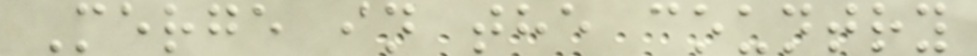Merge in the country
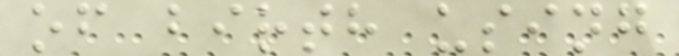of birth using
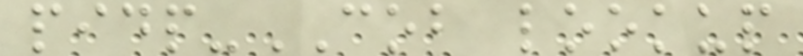pidp-COB lookup
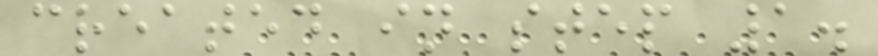created in step 1.
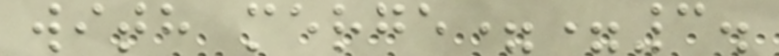with merge==3.
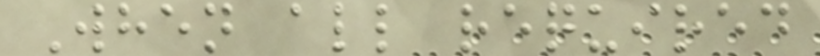When all required
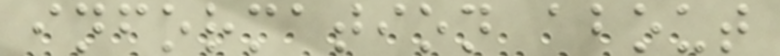information about
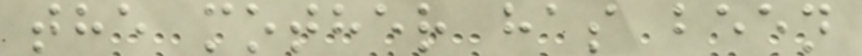the mother has been
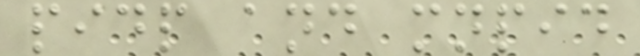pidp and mnpid
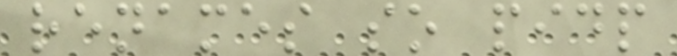renames so pidp
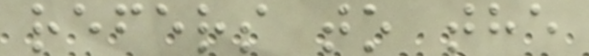refers to the
